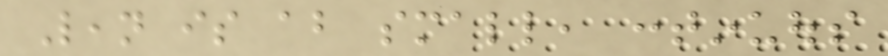Lean is about small, continuous
